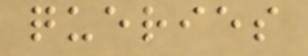queries
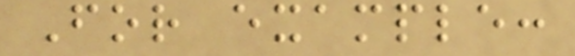For example:
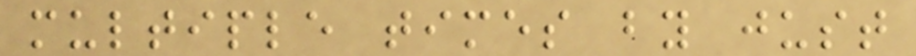multiple times by just
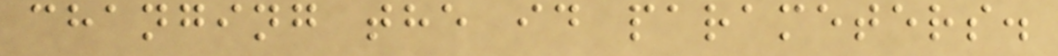changing the id parameters.
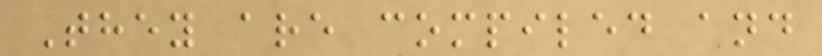They are compiled and
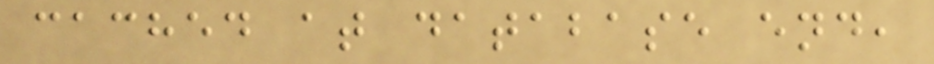cached at database end,
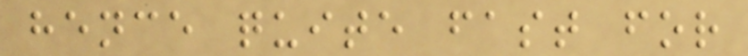hence quite fast for
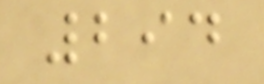294
